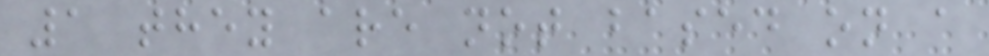1 they are not based on a
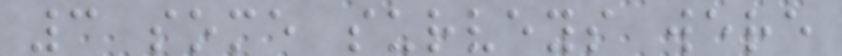3 some surveys were
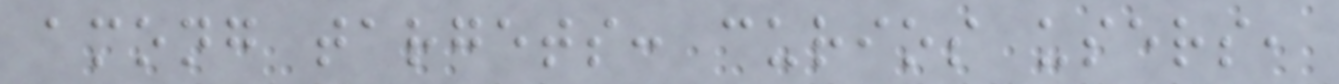among targets: curios users,
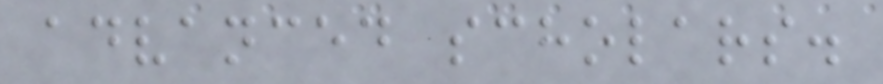advanced scholars.
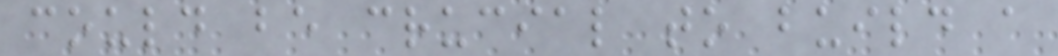could be crucial to build a
